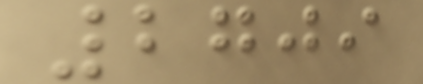2709
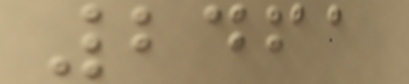2461
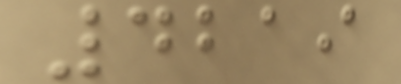4219
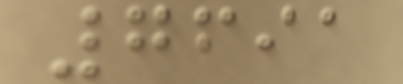7691
